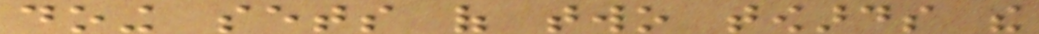doing sets of two towards the
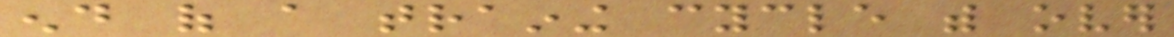end of a training cycle with over
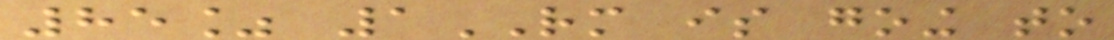85% 1RM is going to
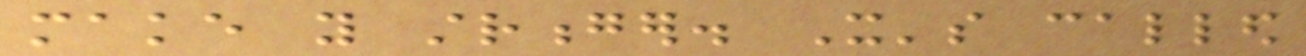make you stronger. It's called
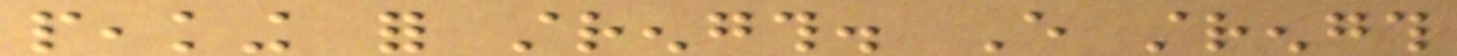peaking for strength. Every strength
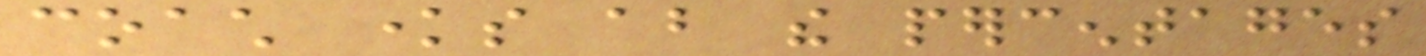coach knows about the percentages
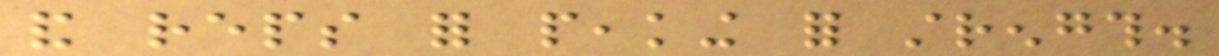and reps for peaking for strength.
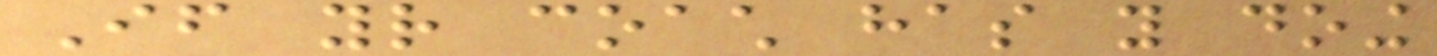If your coach has you doing
